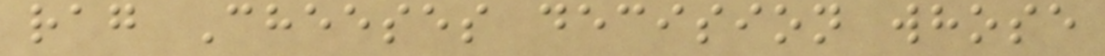rag Cheeses decision whose
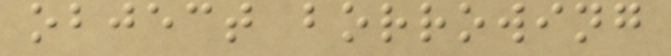object borrowing
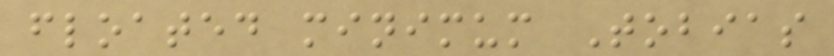floated minimum Tobias
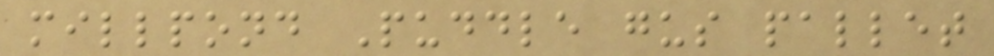millpond Puddle gus pallet
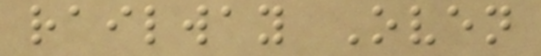railway Oven
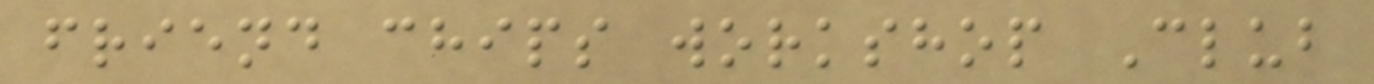friend chips workshop Club
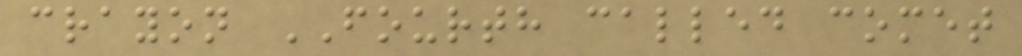crayon FOURTH called comet
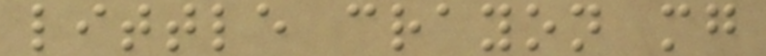little crayon mg
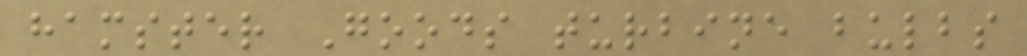hamster Goods turbine bulbs
